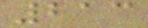213
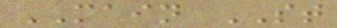MAIN ST
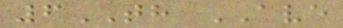6TH AVE
